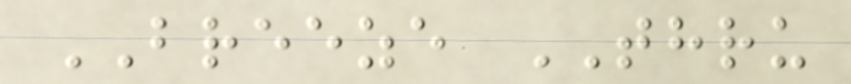BREEZE THRU
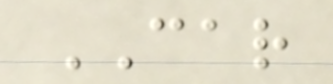CAR
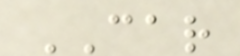CAR
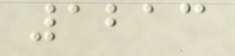1213
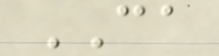CA
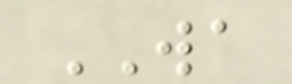WA
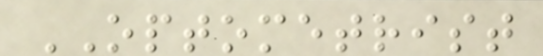OPTOMETRIST
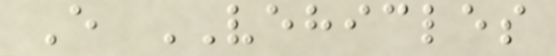E VEHICLES
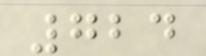724
